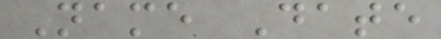Name Date
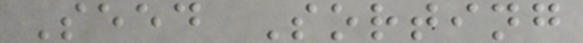Seed Sorting
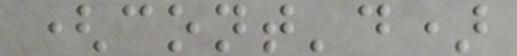(cont'd)
